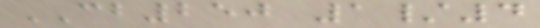CB250 1/4
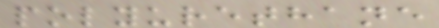polyurethane
